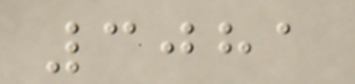3081
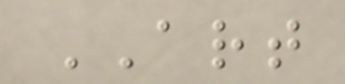ART
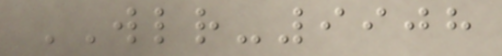WLR-9908
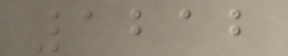1212
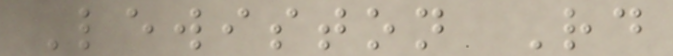Lewiston Rd
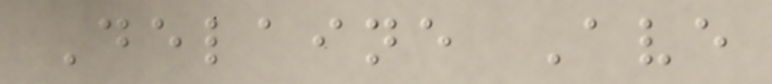Delaine Ave
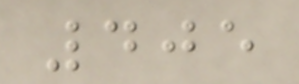405
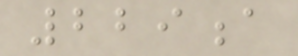229a
